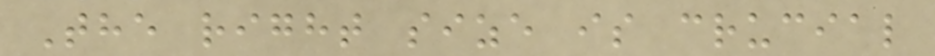The right size is crucial
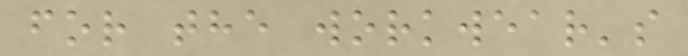for the workwear's
